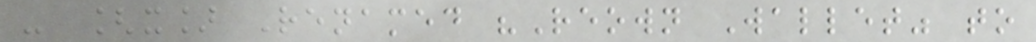- [x] Renamed "Reown Wallet" to
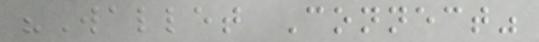"Wallet Connect"
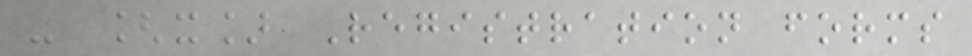- [x] Registration forms
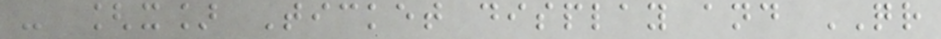- [x] Ticket display and QR
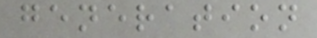generation
